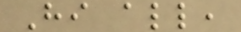Hi all,
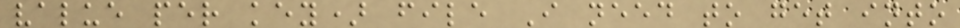value per key) file I need to get into
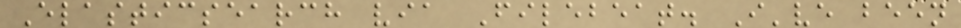Elasticsearch via Filebeat. I've been
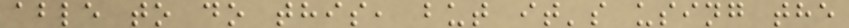able to do this, but it's using the
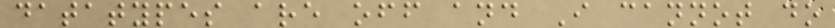datatypes are off and I cannot do
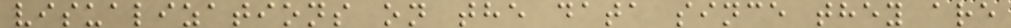visualizations on the data since they are
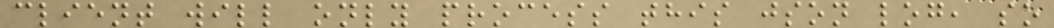client will only process this json log, so
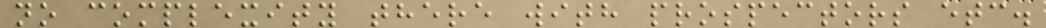no complexity there with prospectors etc.
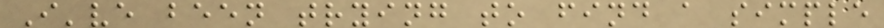I've been trying to find a simple
